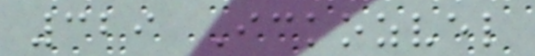329 Ickozvel
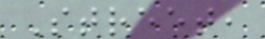Street,
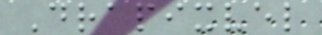Drapixvel
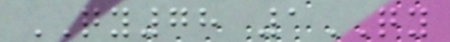QY78 1QY
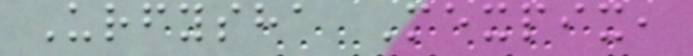Urfysha Mexpix,
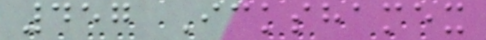457 Ickshamex
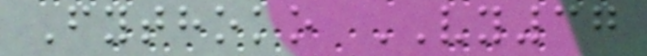Fythoko VY37
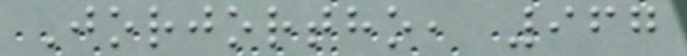Jorjortho, 967
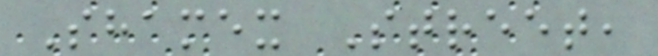Shamex Street,
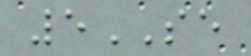5SE
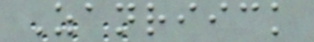Zanriick
